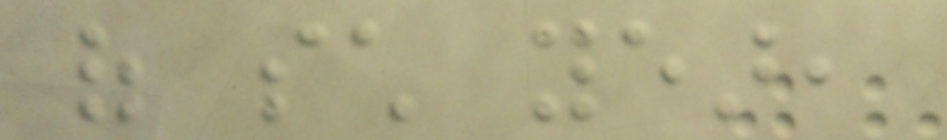of such year,
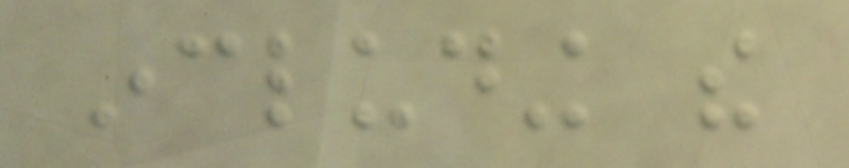including the
